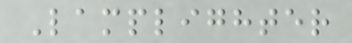Lamplighter
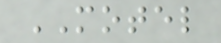MOTEL
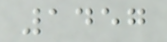1457
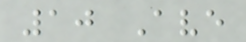10 Ave
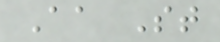Aa St
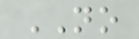NO
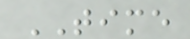TIME
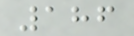186
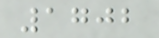1702
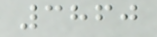3860
